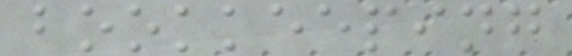bookkeeping
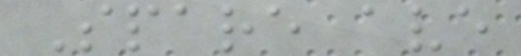Spare ave
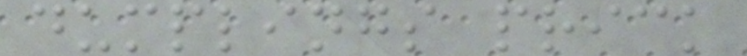dumplings prick
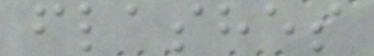flashes
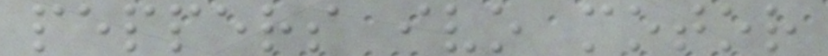peppers ivo motor
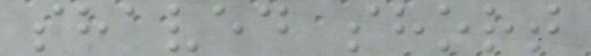shaved short
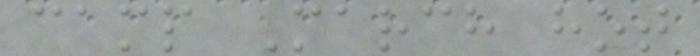camp March hot
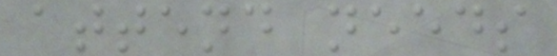attend needs
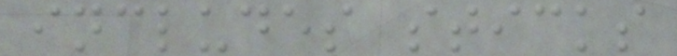includes sticks
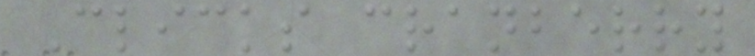Clicks cranberry
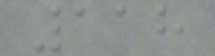118
